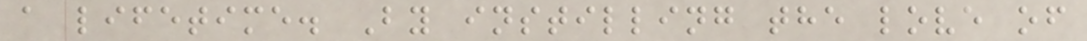a lifetime. By instilling the love of
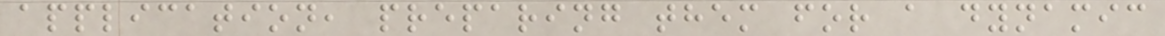application, preparing them for a dynamic
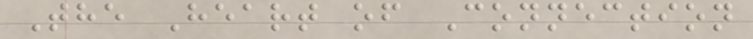The Heart of Connection
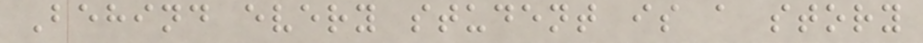Behind every student is a story
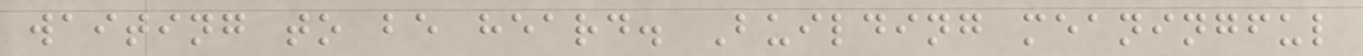waiting to be heard. Building meaningful
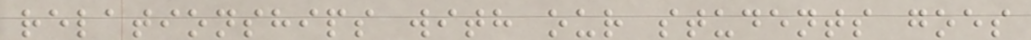relationships with our students goes
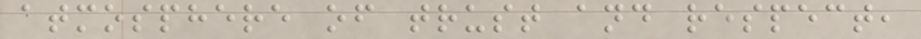atmosphere of trust and respect,
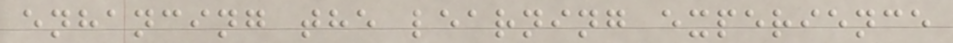enhancing the learning experience
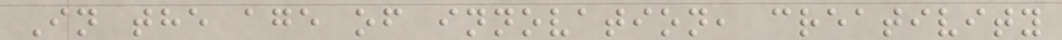In the age of innovation, creativity
